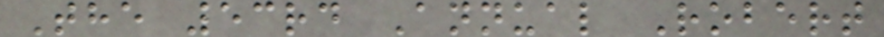The 53rd Annual Robert
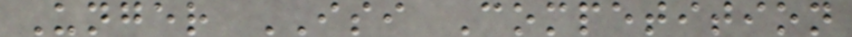Unger ISI Competition
